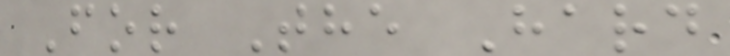For The Hard
